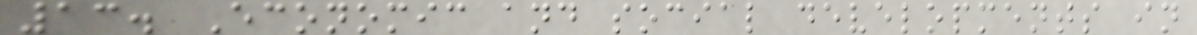13. Economic and social developments in
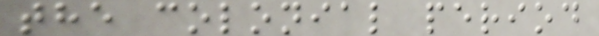the colonial period
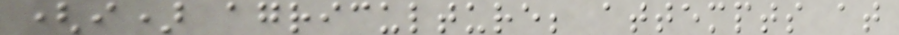(i) agriculture; attempts at
